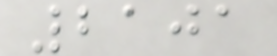2101
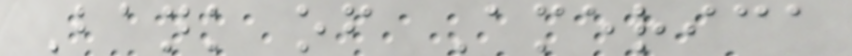Bank of America
